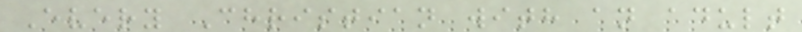Every Christian with an adult
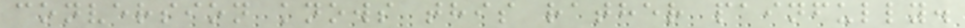conversion knows this rather painfully.
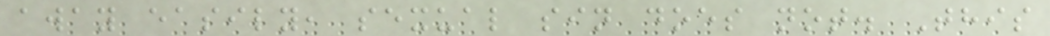away easily, sexual sin does not. This
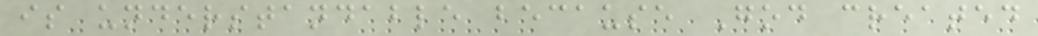is understandable because God created
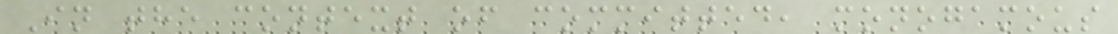In the context of committed, monogamous
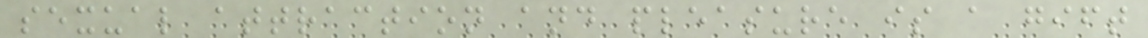sexual attraction and pleasure is a gift
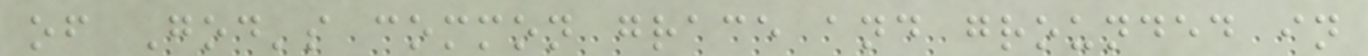of God's common grace and grounded in
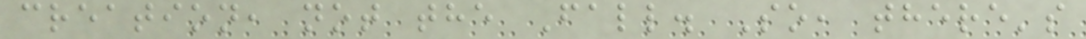creation, not the Fall. So, there's
